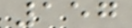157
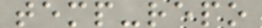temp-repo
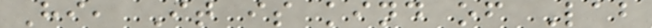Hi, It is kind of Lab
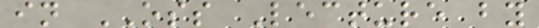in OSS Lecture by
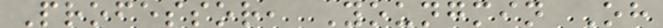Professor, Youngmin Oh
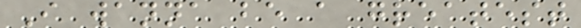I wanna be a greatest
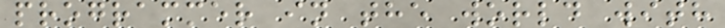programmer in the world with
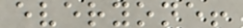everyone!
